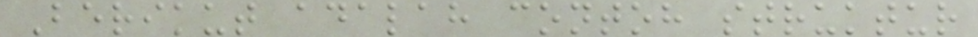Berikut adalah contoh struktur
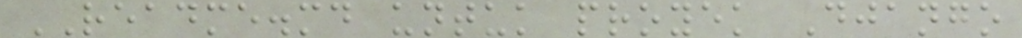README.md untuk proyek Django
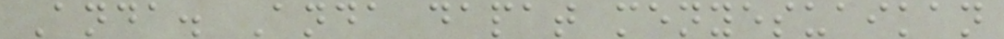Anda. Anda dapat menyesuaikan
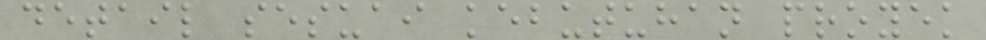detail sesuai kebutuhan proyek
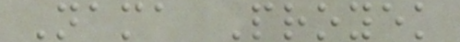Nama Proyek
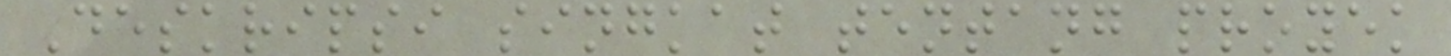Deskripsi singkat tentang proyek
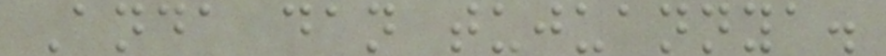Anda dan tujuannya.
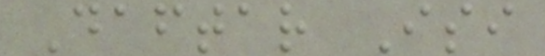Daftar Isi
